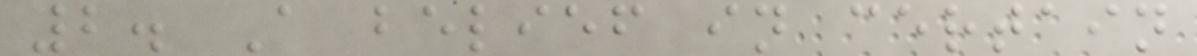2. A belief in certain
